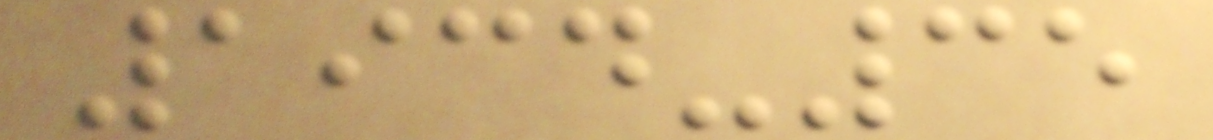1934-35
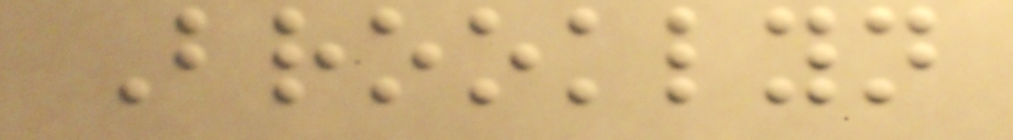Brooklyn
